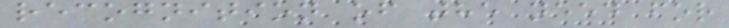recognition of the need for
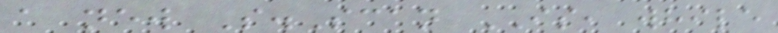a new S.Scan IS, while
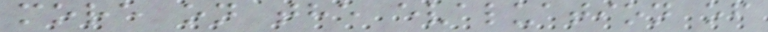more on the evaluation of
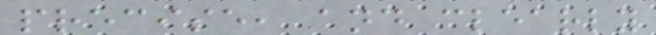precise, and clearly
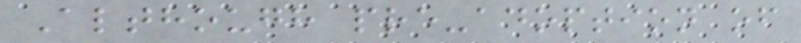Although pre-adoption of
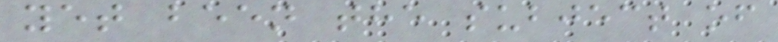yet been the subject of
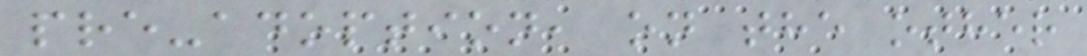pre-adoption, on the other
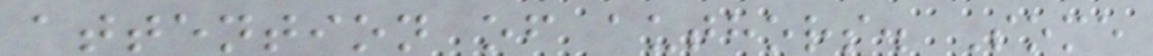attention of authors. Some
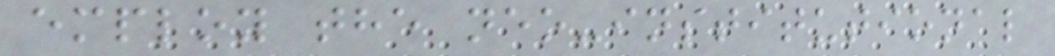employ the neo-institutional
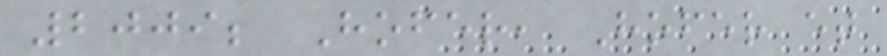2009; Hofer, Hofer et
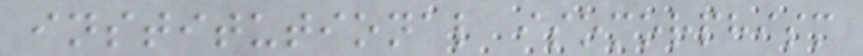institutional isomorphism
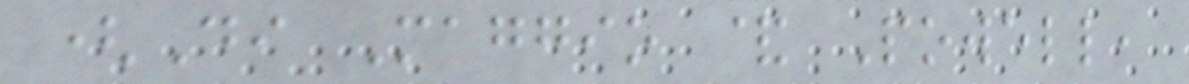(Di Maggio & Powell,
